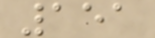151
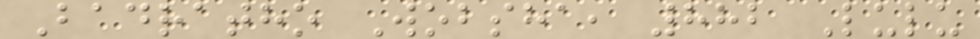Badratho Wobsha, 882 Lulu
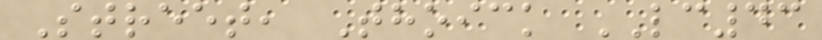Street, Thoick LC43
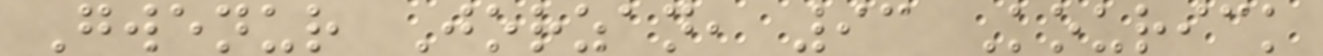Gwenur Jorzan, 93 Kourick
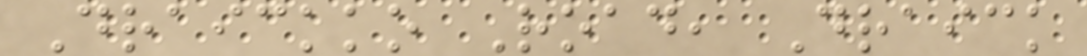Draickko Road, Draick
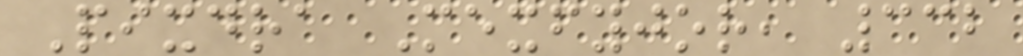Pixdra Mexfyjor, 332
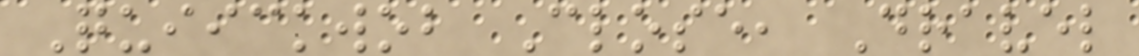Quiickwob Close, Dravel
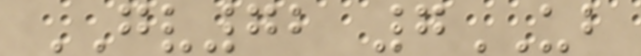GV72 7UB
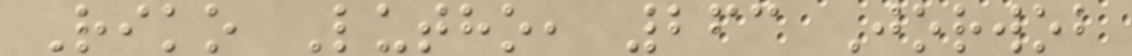Riko Lutho, 263 Jorwob
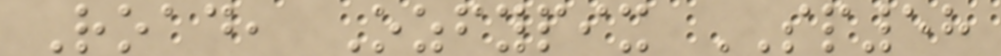Road, Ozfypix SP58
